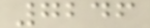7246
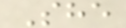She
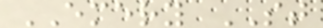EMERY ST
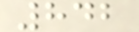842
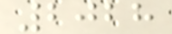2028
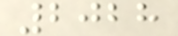2028
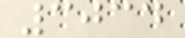3034
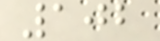102
